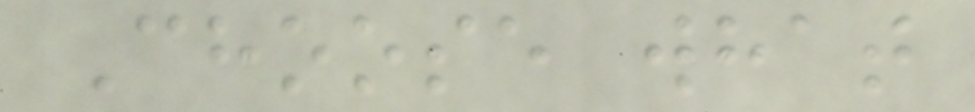Choose what
